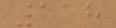118
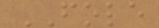FOLE
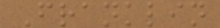Franklin
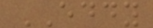EDDY
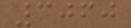3060
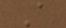A
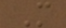M
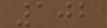102
